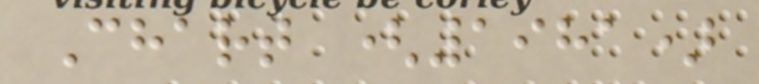Chart (1981)
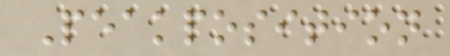Peakposition
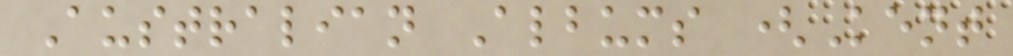Australian Albums (Kent
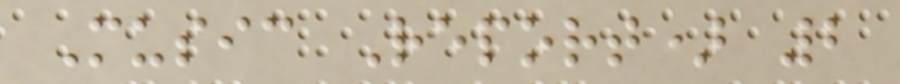Music Report) 2
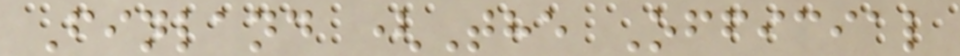Finland (The Official
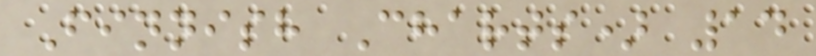Finnish Charts) 14
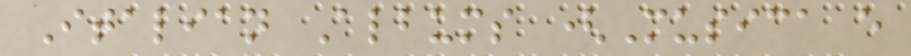Italian Albums (Musica e
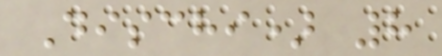Dischi) 8
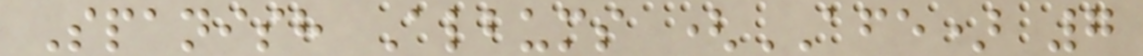Spanish Albums (AFE) 7
